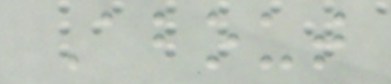About
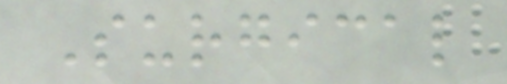Surgical
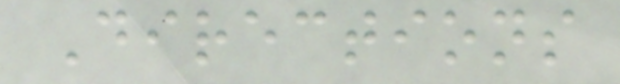Directions
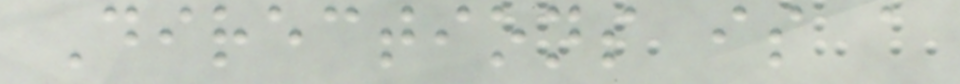Directions is a
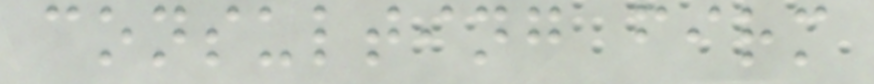consulting firm
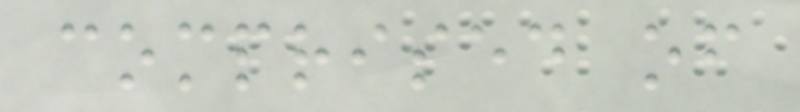comprised of
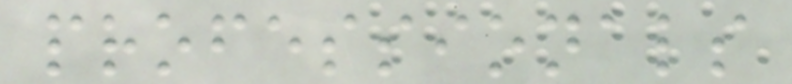professionals
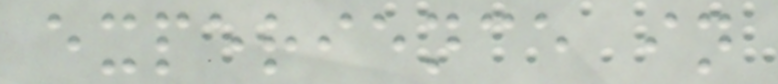experience in
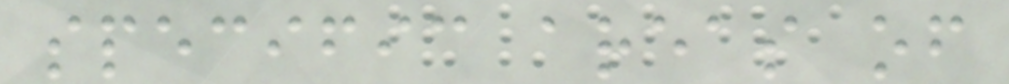specific areas of
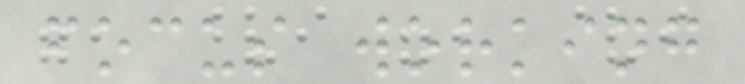focus working
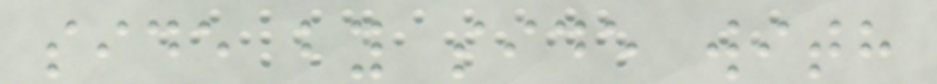side by side with
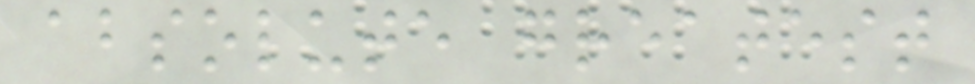absolute greatest
